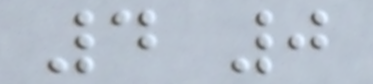4 0
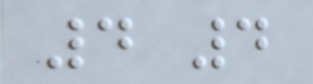4 4
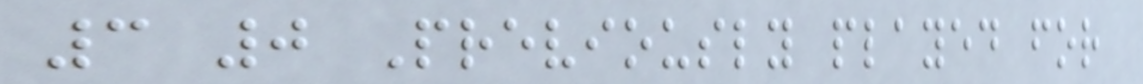3 0 Previously played for
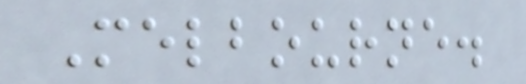Melbourne.
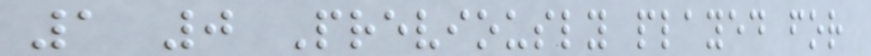1 0 Previously played for
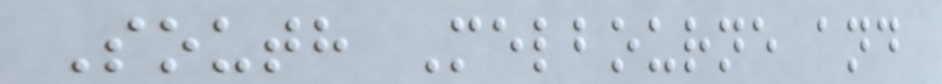South Melbourne and
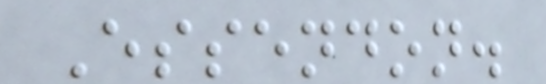Essendon.
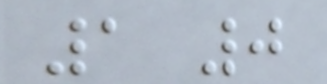1 0
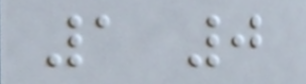1 0
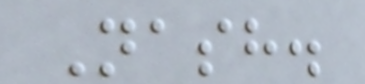Nash.
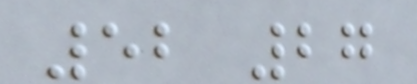52 27
